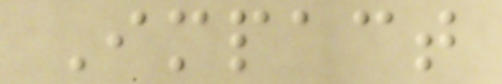Impact
